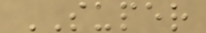SUPER
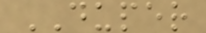DUPER
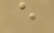e
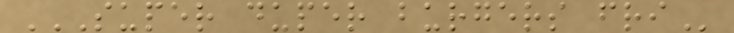SUPER DUPER BURGERS FRI
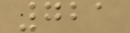721
